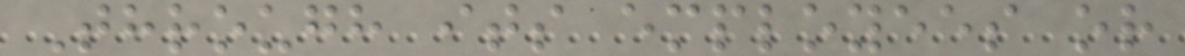Through its employees or
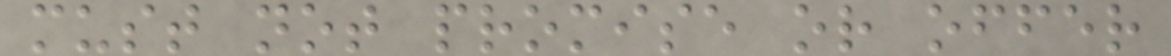must not promise or offer
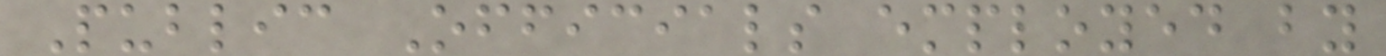Public Officials employed by
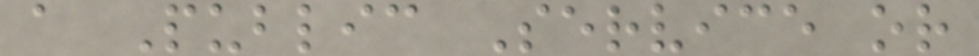a Public Service or
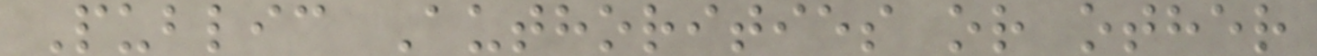Public Authorities or other
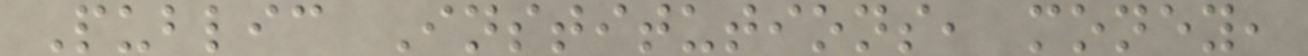Public Institutions, money,
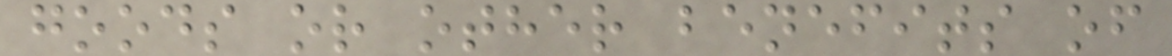goods or other benefits of
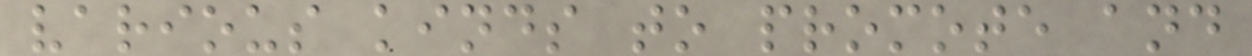various kinds to promote and
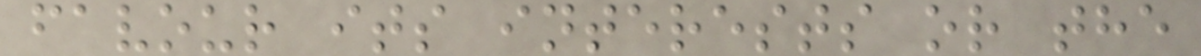favour its interests or the
